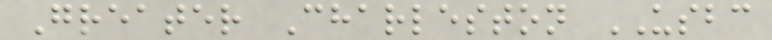Greater Charleston USBC
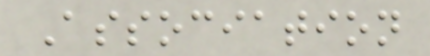Association
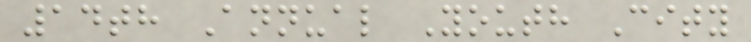14th Annual Youth City
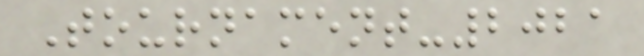Tournament-2021
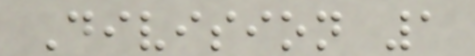Division 1
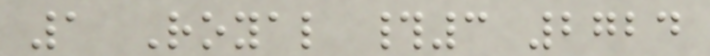1 Royal #3 2724
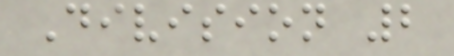Division 2
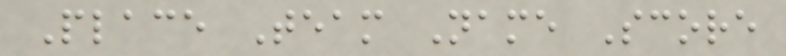Place Team Name Score
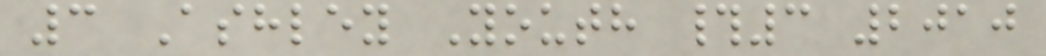3 Ashley Youth #3 2010
